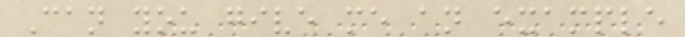Can you give me an example
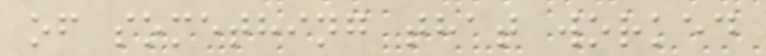of something that worked
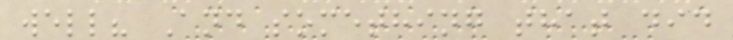well? And something that did
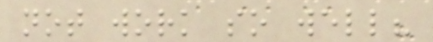not work so well?
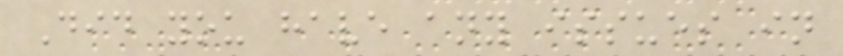Did you have any issues in
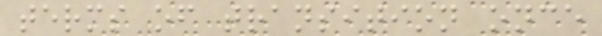terms of transition once
